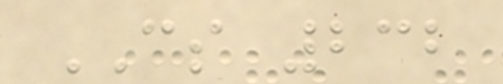CS 232
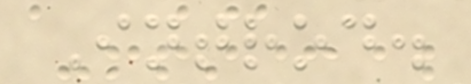Introd.
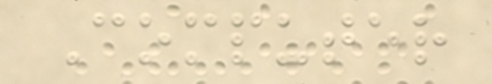Computer
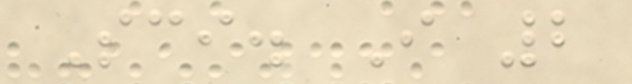Sci. I 2
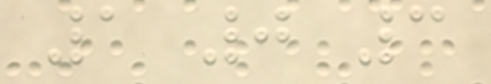1 0 3
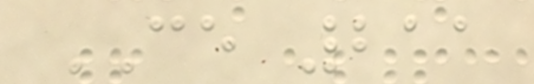CE 211
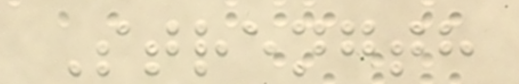Strength
